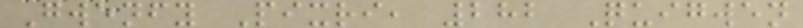Gwenfy Pixri, 282 Quigwen
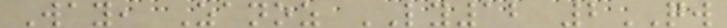Way, Zanoz LY12 2QW
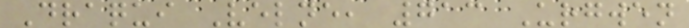Draqui Velne, 713 Urgwen
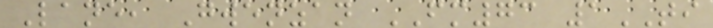Lane, Gwenzan FM73 1TI
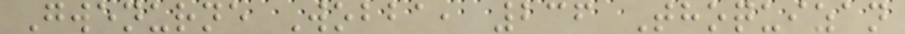Gwenurne Wobba, 236 Thoquizan
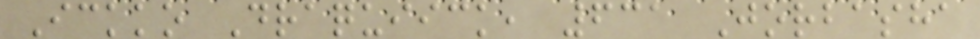Ickko Draquiick, 631 Jorbasha
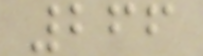266
